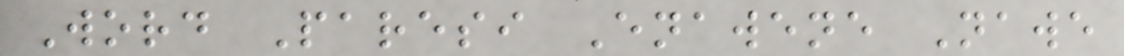Word Paresi Enawene Nawe
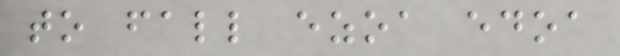to fall ezoa edoa
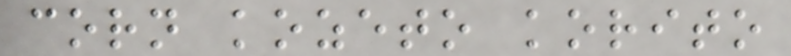corn kozeto korito
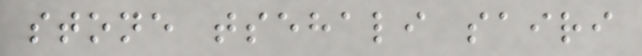stone tsehali sairi
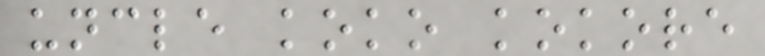uncle koko kokore
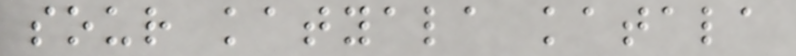sour katyala katala
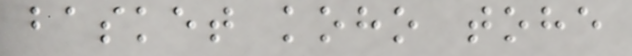basket koho tohe
